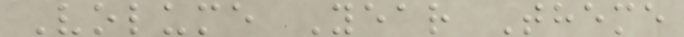Volume Year Theme
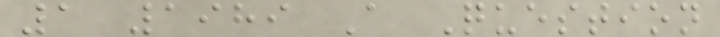1 1989 A Question
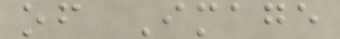of Image
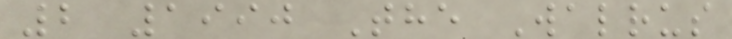2 1990 The Walrus
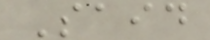Said
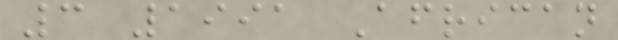3 1991 African
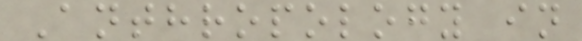Anthropology in
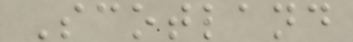Scotland
